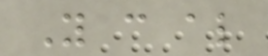You can also
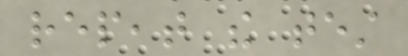repeat the test
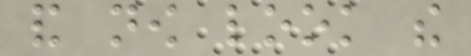and now look the
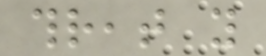threat you
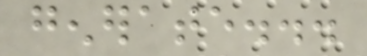generate...
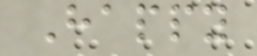Happy
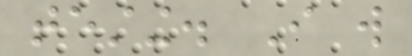testing. I will
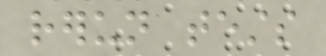rerun tests
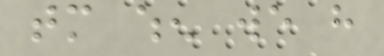tomorrow when we have
